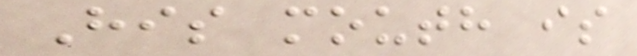His mouth is
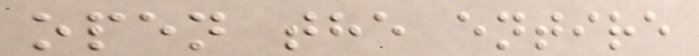open the entire
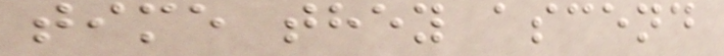time they ascend
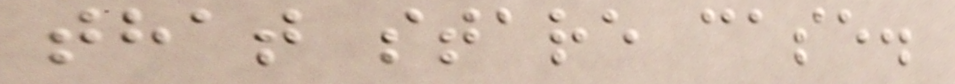that stare case.
